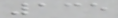135
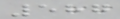587
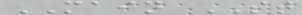MAIN ST
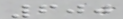600
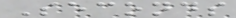Seconds
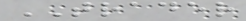TRADER
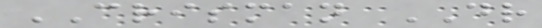CRISMAN DR
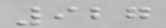927
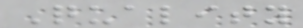Quality
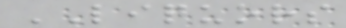LIQUORS
